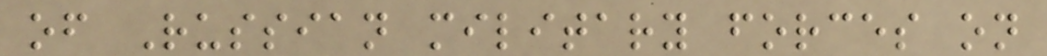of Russian military forces on
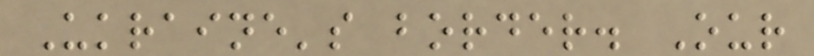Ukraine's border. Our
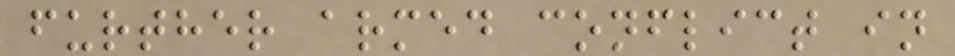further armed conflict in
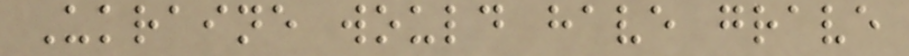Ukraine would have grave
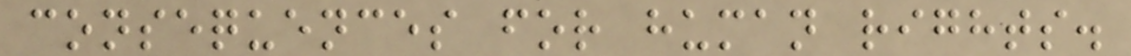consequences for human rights.
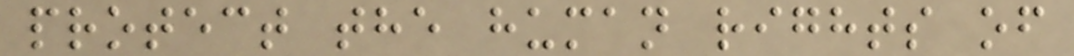protect the human rights of
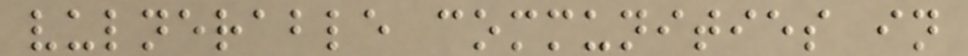vulnerable communities in
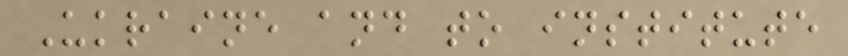Ukraine and to institute
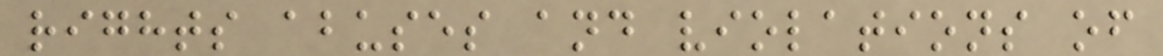rights abuses and violations of
